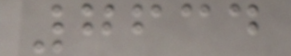7634
